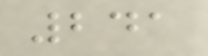241
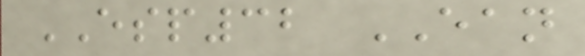ESP32 EAN
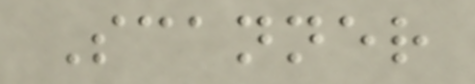Scanner
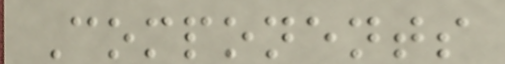Components
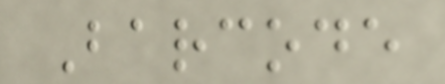Barcode
